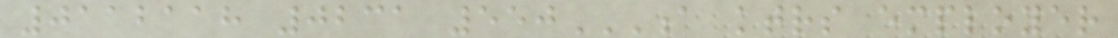0112118 0231 550A KTRS EMPLOYER
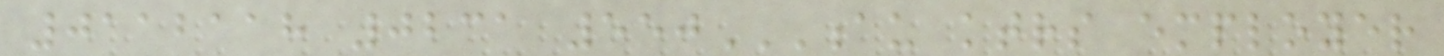0112118 0231 550AU KTRS EMPLOYER
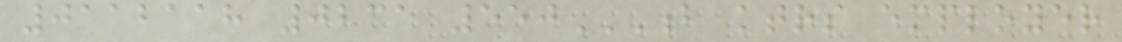0112118 0231 550B KTRS EMPLOYER
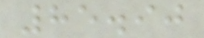85.90
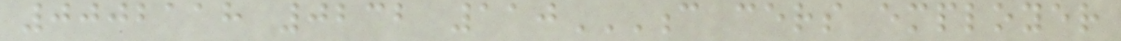0002118 0232 110C CERS EMPLOYER
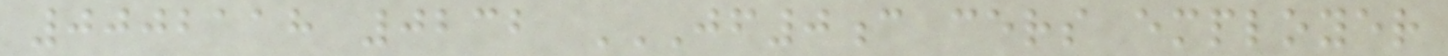0002118 0232 JF0C CERS EMPLOYER
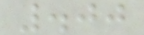.00
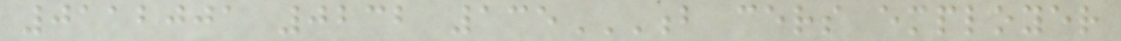0112001 0232 135B CERS EMPLOYER
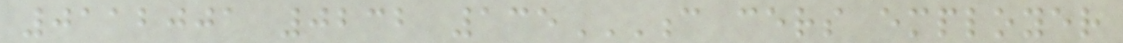0112001 0232 135C CERS EMPLOYER
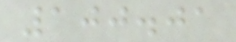100.01
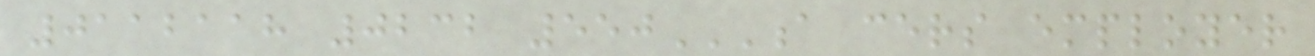0112118 0232 550A CERS EMPLOYER
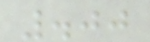.00
